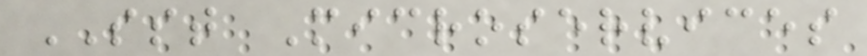SST Microservices
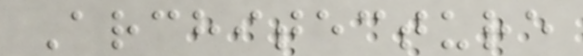Architecture
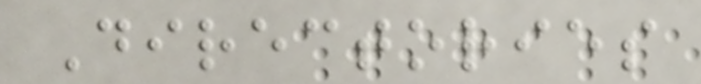Directories
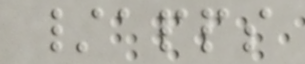/apps
